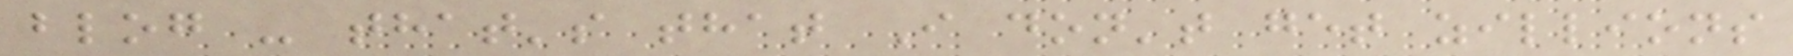blog - that's that I don't get zillions
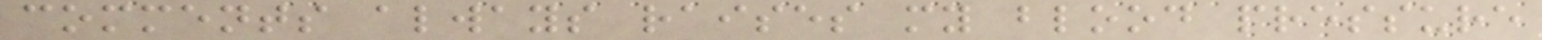comments always raises my blood pressure
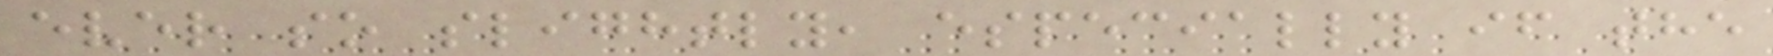ever so slightly, especially if the
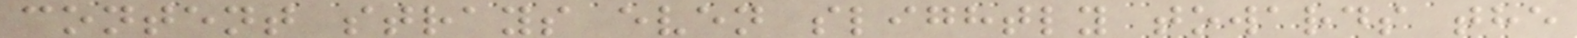content strays even slightly towards the
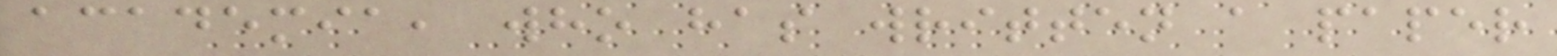academia, who has written a paper
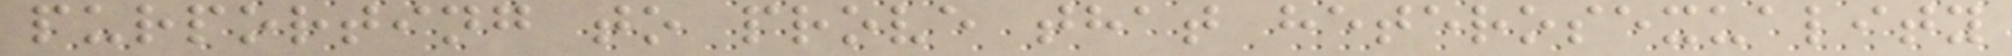purporting to prove that heterosexuality
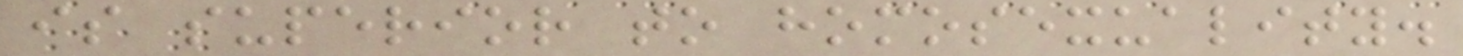is superior to homosexuality.
